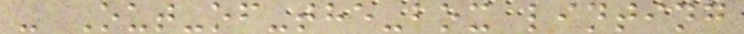- Out-of-the-box linting
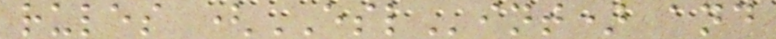rules (ESLint) and
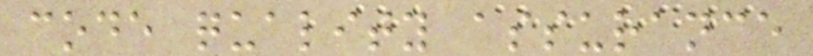code quality assurance
